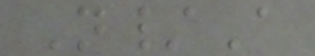N/A
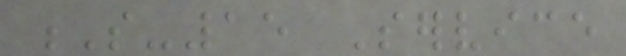S-15 Service
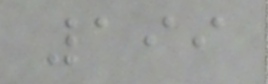199
